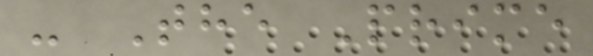- The Prime
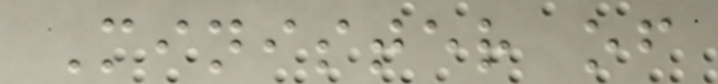Minister of
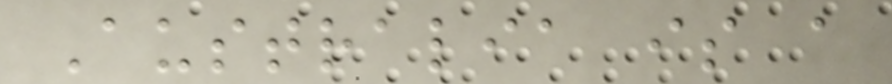Australia is a
